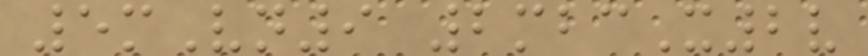5mVn9 2mbcX2v
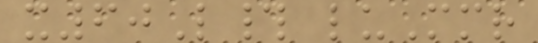x60L# luMmr
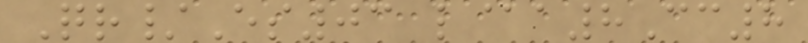Qr/Es03 l@a8Cc8
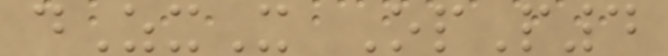dZxX OpP4
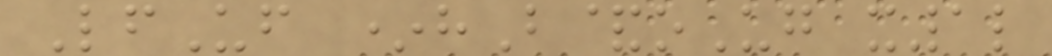LfUf *hB&oUg x1l
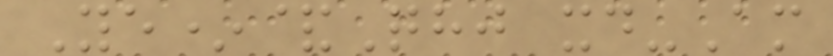Ye*&Qhj xd-Am
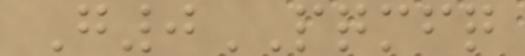G0PQMFQ
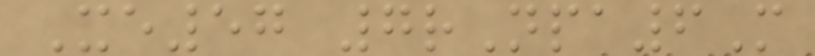Xe57 7rNpa6M
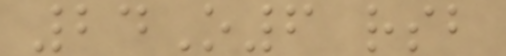24O6 rsb
